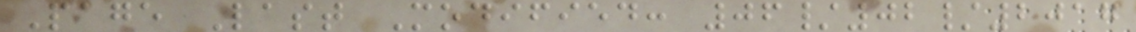Page Last Modified: 06/02/2017
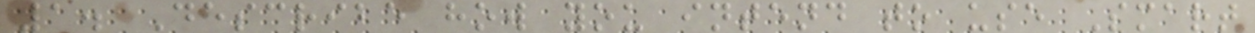1. Describe how you intend to use Smart
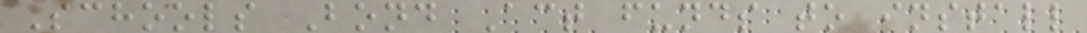Schools Bond Act funds to install
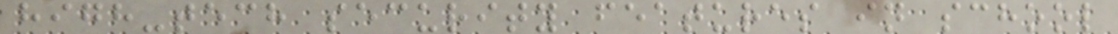high-tech security features in school
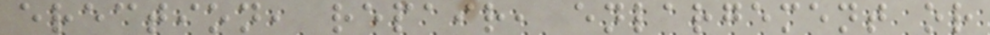erection, repair, enlargement or
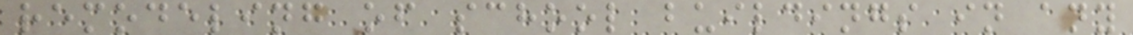remodeling of school buildings in any
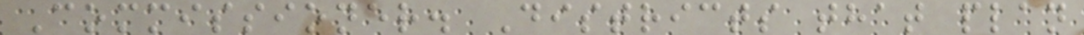Commissioner. Districts that plan
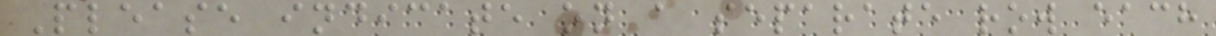Please indicate on a separate row each
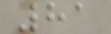81
